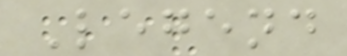Legend
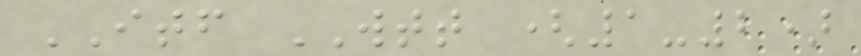ITF WTT (1-2)
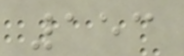153
